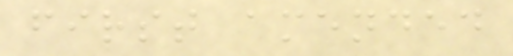first amended
